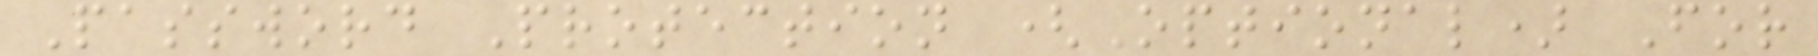Password Protection (Optional) For
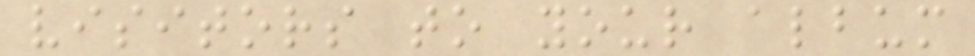visitors to your album
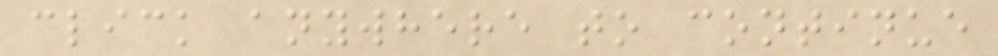click anywhere to continue
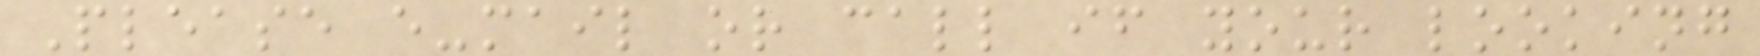Please e-mail or call if your looking
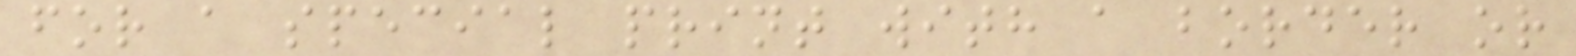for a special print with a border or
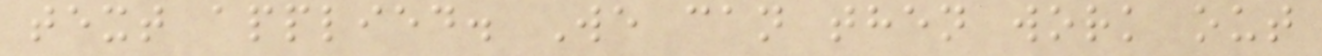text applied. We can then work out
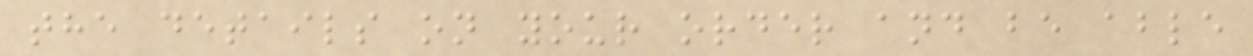the details on your order and be able
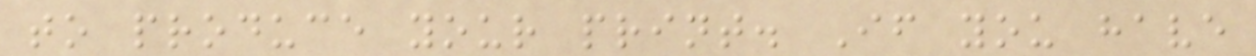to produce your print. If you have
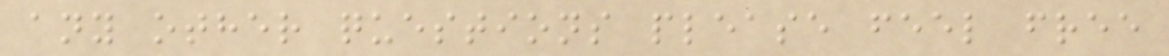any other questions please feel free
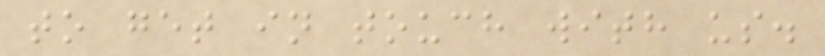to get in touch with us.
